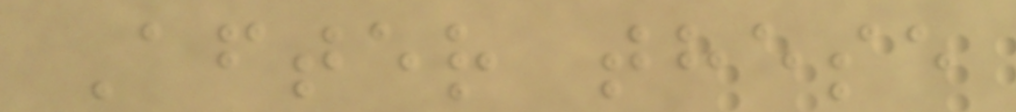After these
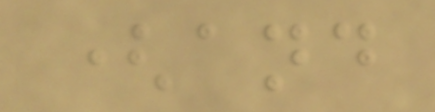(and
